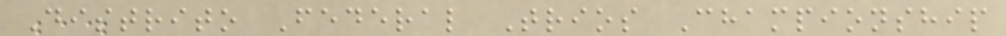Distrito Federal Trios Championship
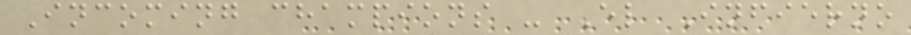Incoming champions - El Infierno
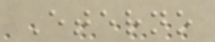Eterno
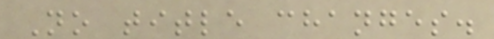No title changes.
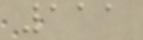111
